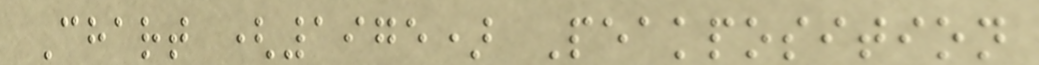Chart (1975) Peakposition
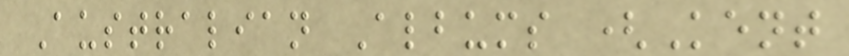Australian Albums (Kent
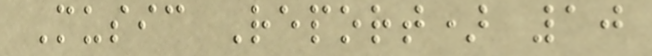Music Report) 10
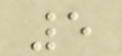5
